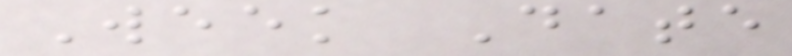Week Date
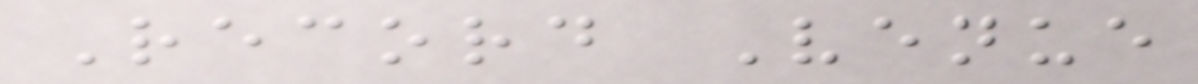Record Venue
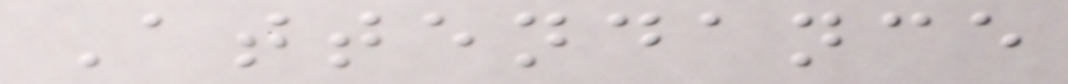Attendance
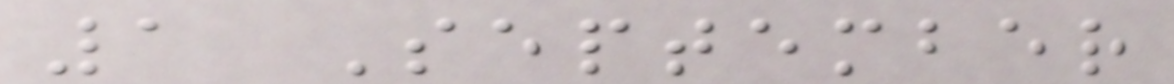1 September
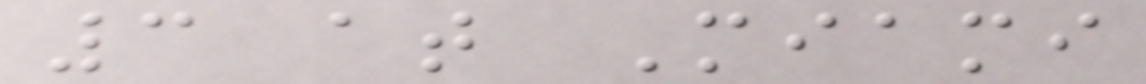3 at Miami
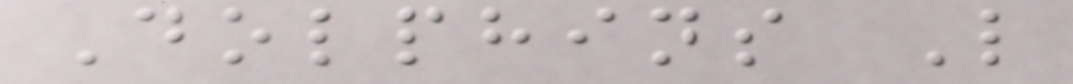Dolphins L
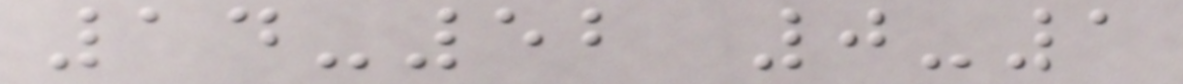14-52 0-1
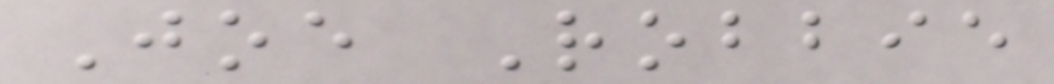Joe Robbie
